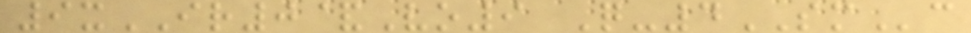9xIR0&Vo9 Q-4SMc
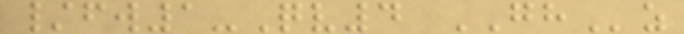/fw1-Qv4 GHz
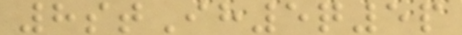8stIh5q5p
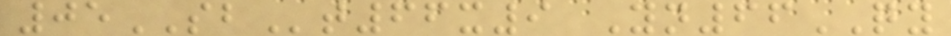05SBt66x9 Yn66QY
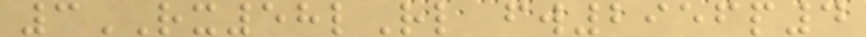3RX58lRl fw2956p4
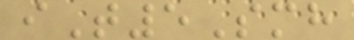iT5Smh
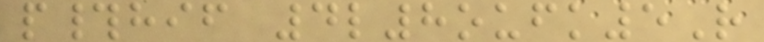p#hif 4l8oufk5R
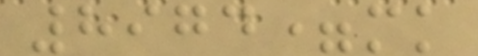8974=mk
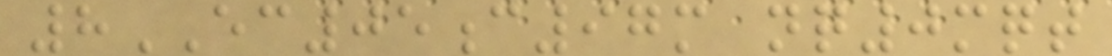8EC05c97m nq0mqt
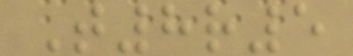T8r5
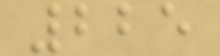225
